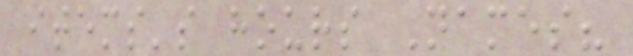items's hours Names?
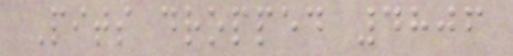Pits dropped 4806
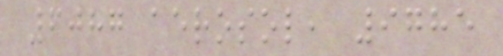6087 aerosol, 9785
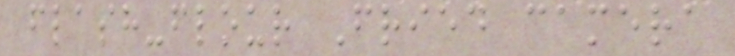flash-flour Fried camera
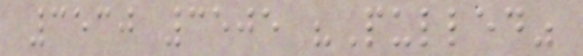3530 3505 "Pulled"
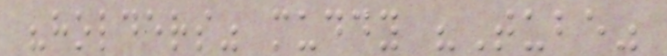"holders" muddy "Tube"
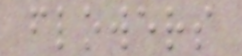flowers
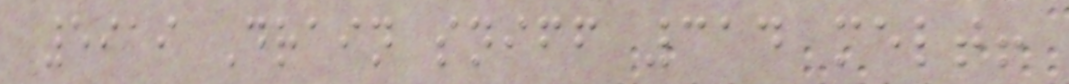5919 Drain sniff 314 melt!
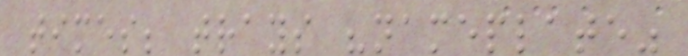times; trays "nameplate"
